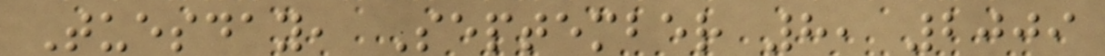Tuesday, September 8, 2009
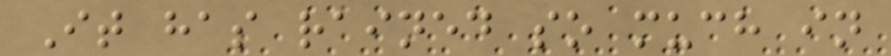It has rained so much in
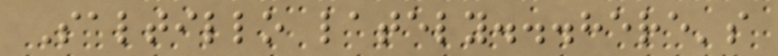Saltillo lately...here's
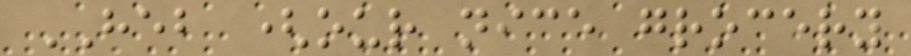HEB (our nice grocery
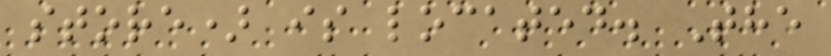store) is located. The
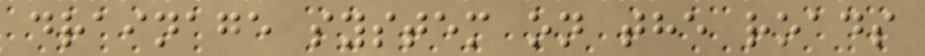drainage system on the roads
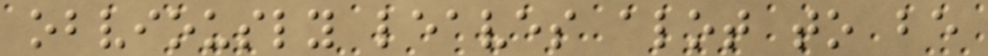obviously leaves alot to be
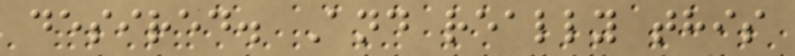desired. And really this
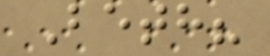Beth?
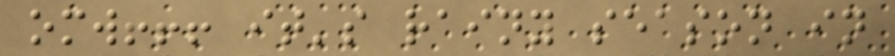omw!!! it's rainy season in
